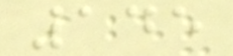145
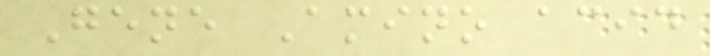Gene Amino acid
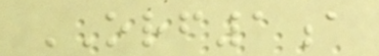ORF1a
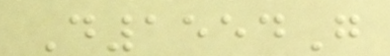D1554G
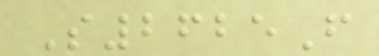S2625F
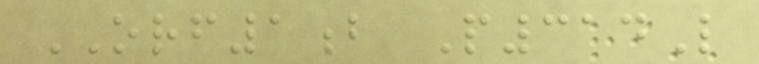ORF1b P314L
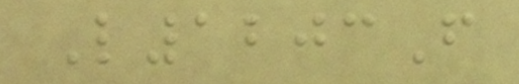L1203F
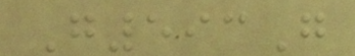G593G
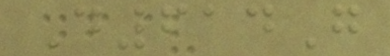D614G
